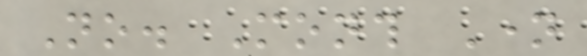No. Month Name
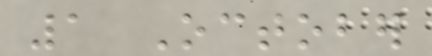1 October
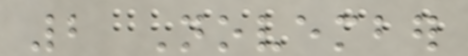2 November
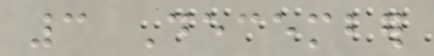3 December
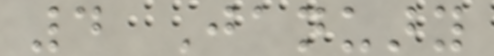4 January
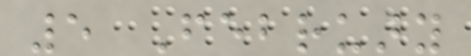5 February
